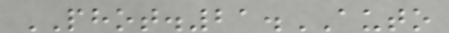PHOT.21.AUTO
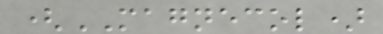(MAGNECOL)
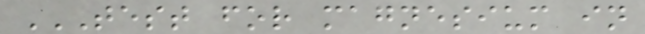TEST FOR MAGNESIUM IN
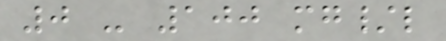0 - 100 mg/l
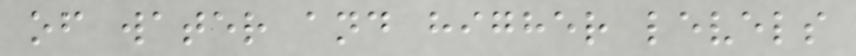of water and higher levels
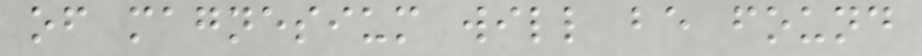of magnesium will be found
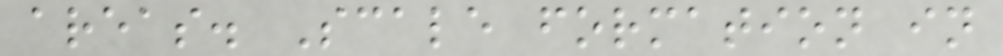areas. Scale formation in
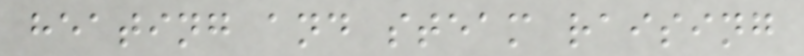heating and steam raising
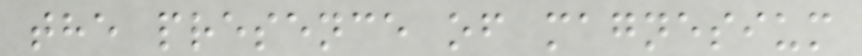the presence of magnesium
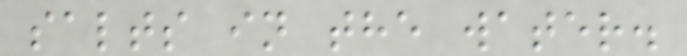salts in the water.
